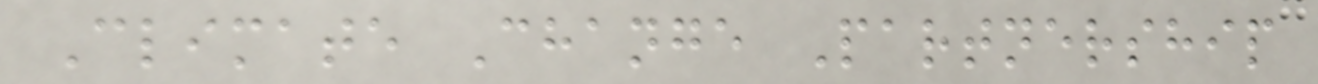Climate Change Partnership
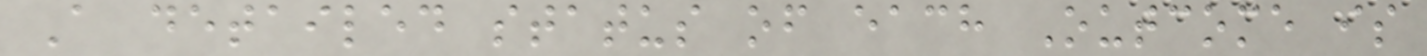A detailed status of each Outcome is
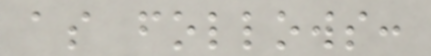as follows:
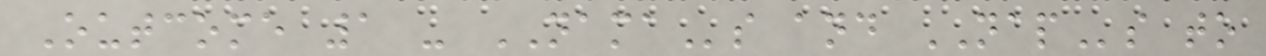Outcome 1 - NAMAs and NAPs to
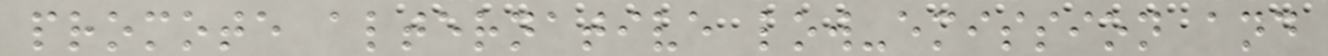promote alternative low-emission and
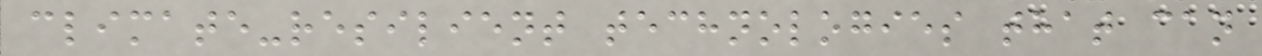climate-resilient technologies that can
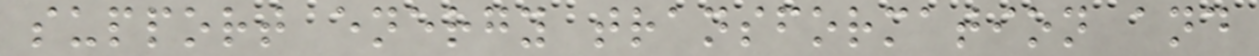support energy transformation and
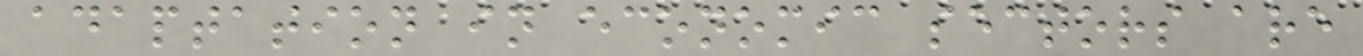adaptation in economic sectors are
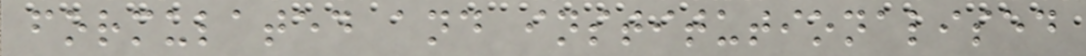formulated and institutionalised
